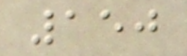150
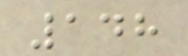148
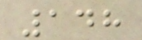148
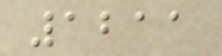1211
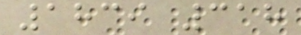1839 318
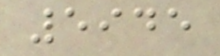5945
